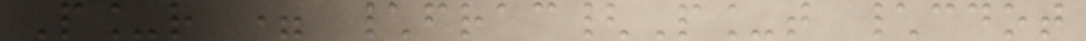P_r = \frac{P_t \cdot
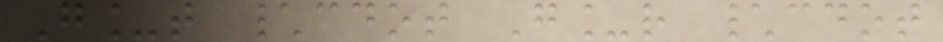G_t \cdot G_r \cdot
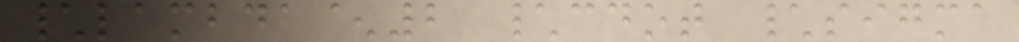\lambda^2 \cdot \sigma
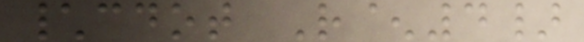\cdot R^4}
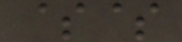$$
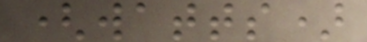(watts)
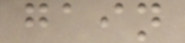gain
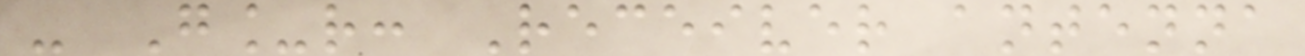- G_r: Receiver antenna
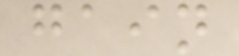gain
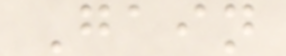Gain
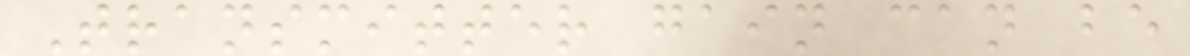Transmitter gain can be
